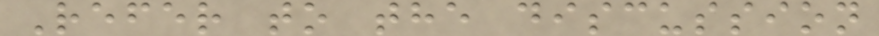Refer to the discussion
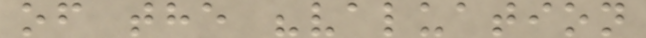of the "valuation
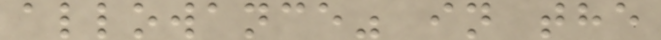allowance" in the
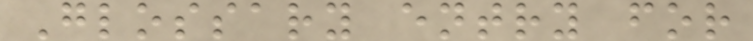Glossary entry for
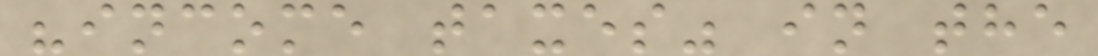"income taxes" in the
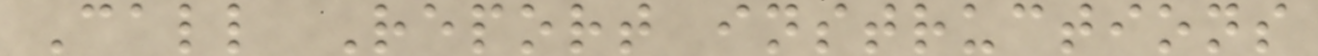Call Report instructions
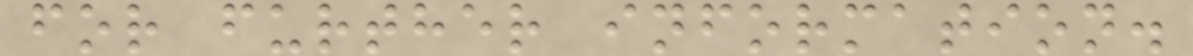for further information.
